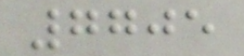7705
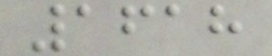1618
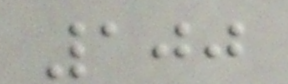100
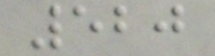520
